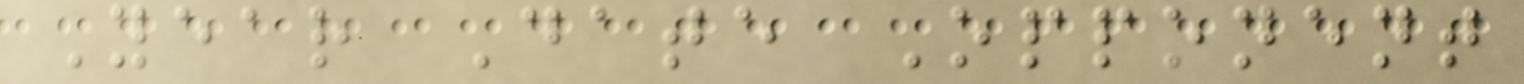Year Date Opponent
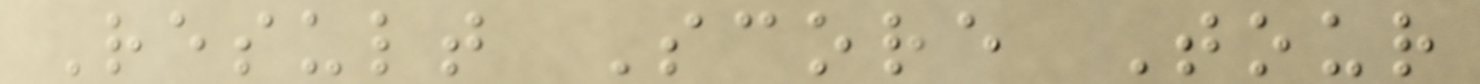Result Score Tour
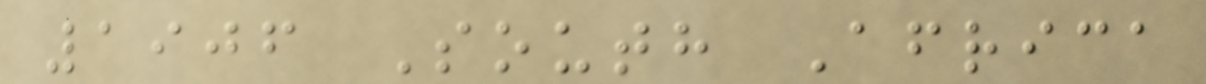1906 South Africa
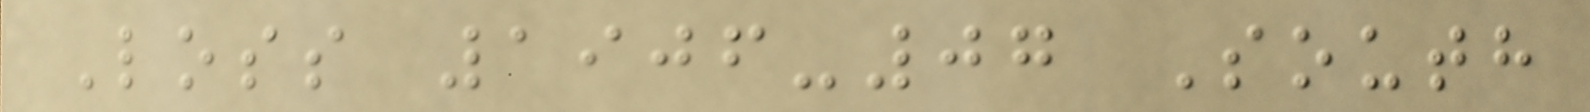Loss 1906-07 South
